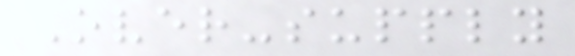Over-supply
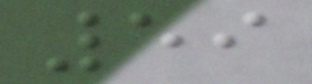59
